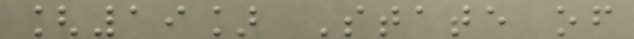[19] State of
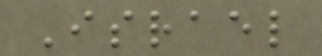Israel
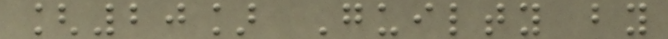[20] Guilty by
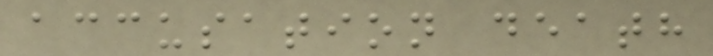accusation death
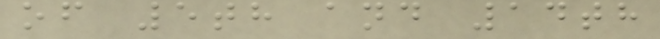of 5th and 14th
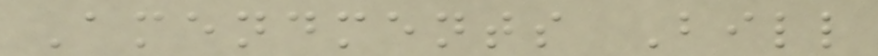Amendments Bill
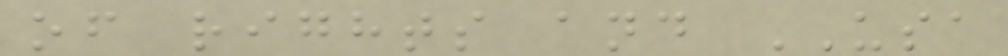of rights and USA
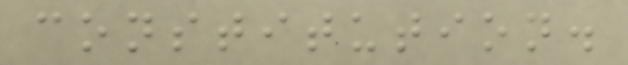constitution.
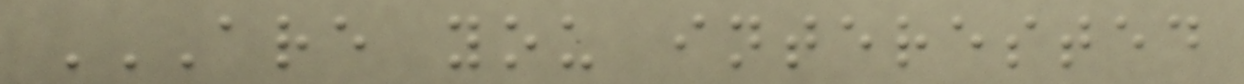ARE YOU INTERESTED
